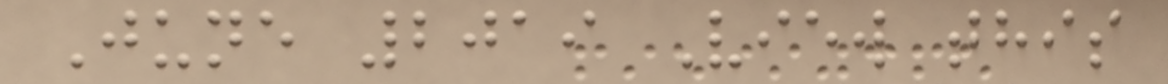June 2019 View this
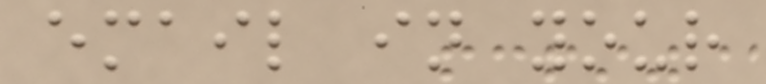email in your
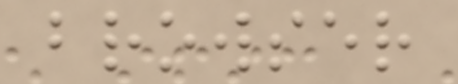browser
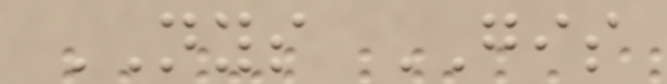NYS GIS
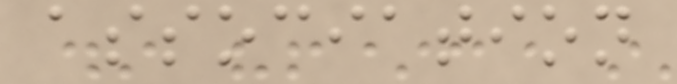association
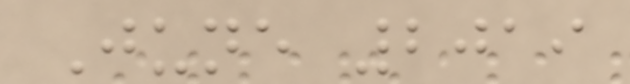June 2019
